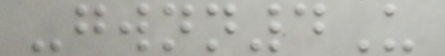-gwnn4U
